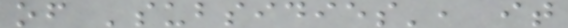of 'subsidies', it
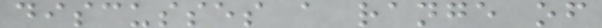discusses a range of
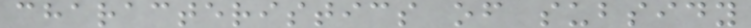characteristics of subsidy
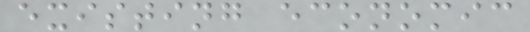existing economic
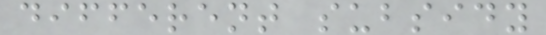different subsidy
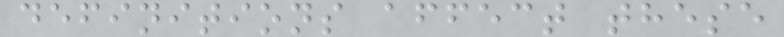definitions affect these
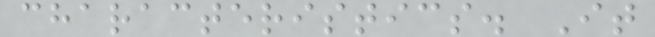characteristics. It
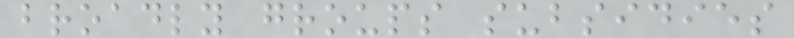broadly groups subsidies
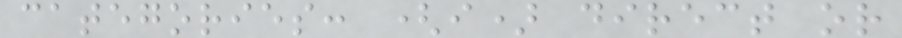categories: (i) direct or
